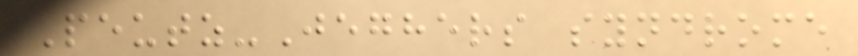Peutz-Jeghers syndrome
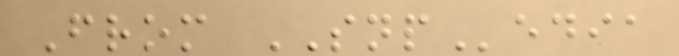From SNPedia
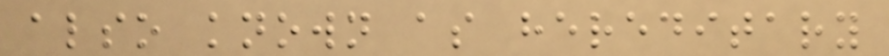also known as hereditary
